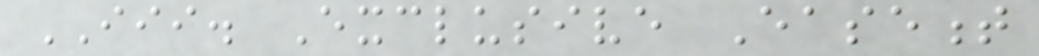III. Exclusive Easement
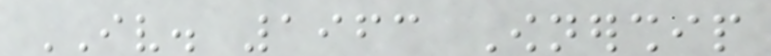IV. 1963 Ownership
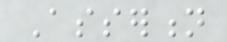Assertion
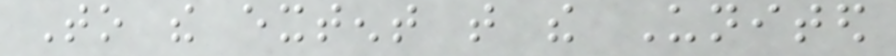To the extent that the United
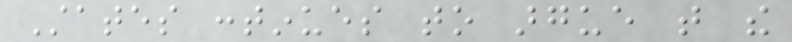States continues to argue that the
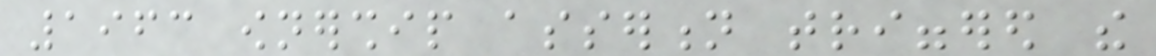1963 ownership assertion triggered the
